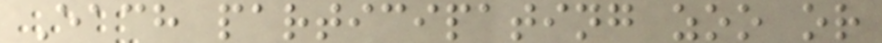Each participating zoo or
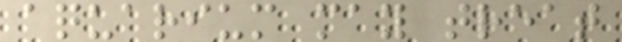aquarium may treat
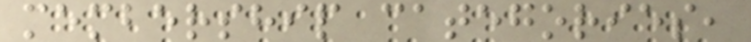membership categories,
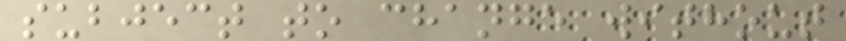subject to change without
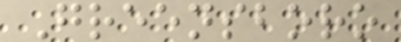Greensboro
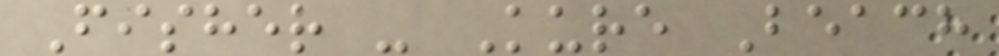Fisher - Kure Beach
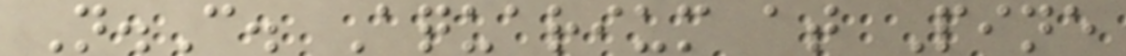N.C. Aquarium at Pine
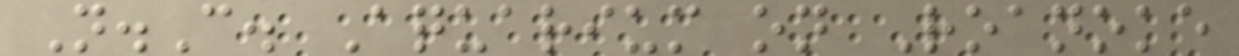N.C. Aquarium on Roanoke
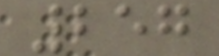257
